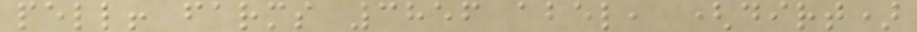pell! farms 3856 abel, (dirt)
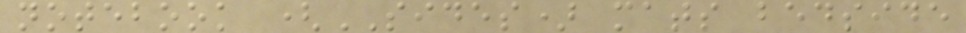notebook (SIDES) mats bedside
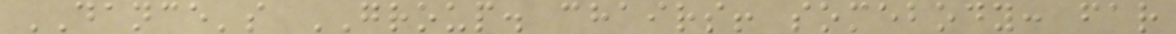DANCE's GROUP. chairs! somebody: far
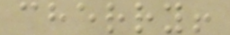cherry!
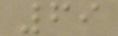69
